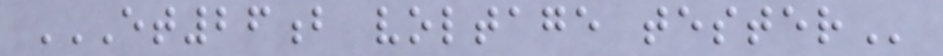ET26B VOLTAGE TESTER
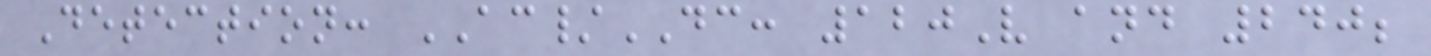Detection: AC/DC: 120V and 240;
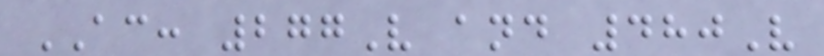AC: 277V and 480V
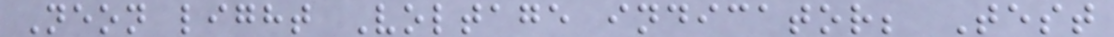Neon light Voltage indicator; Test
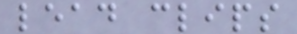lead clips
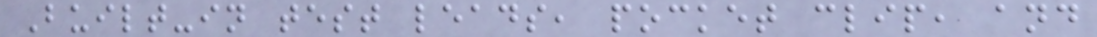Built-in test leads, pocket clip, and
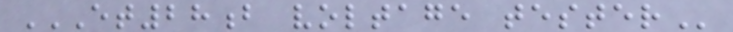ET28B VOLTAGE TESTER
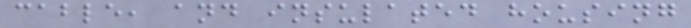cable, and insulated housing
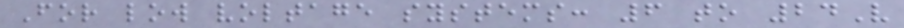For low voltage systems: 6 to 24V
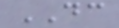DC
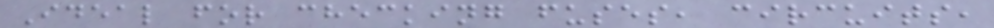Ideal for checking fuses, circuits,
